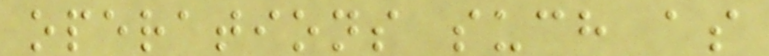operations such as
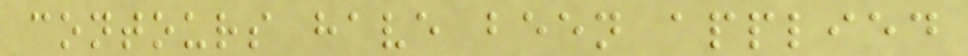contours have been applied
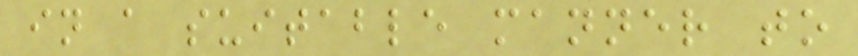in a suitable manner to
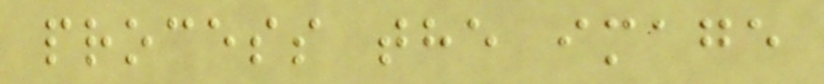process the image
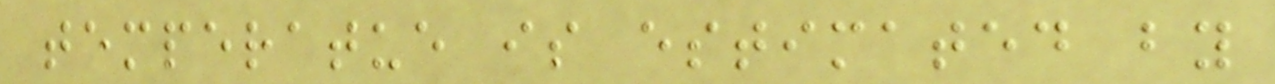temperatue is estimated by
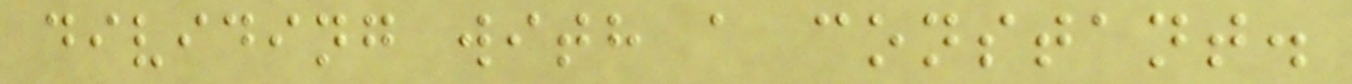dividing with a constant.
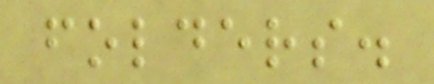folders.
